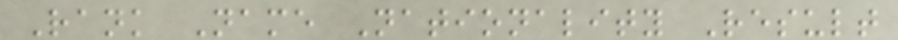Rank Name Nationality Result
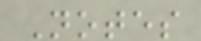Notes
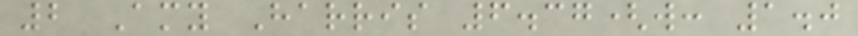2 Amy Harris 6.37(w: 1.0
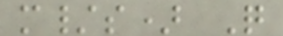m/s) Q
